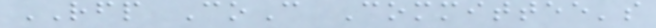RFP CoC Committee's
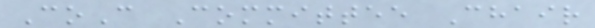CoC Committee Chair
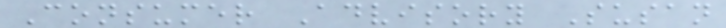Consumer Advisory Susan
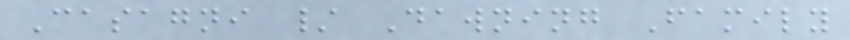Casagni / Dawning Family
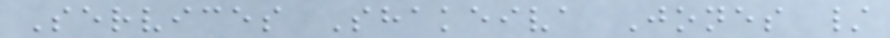Services Shakeiva Jones /
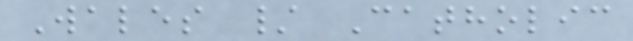Wales / Catholic
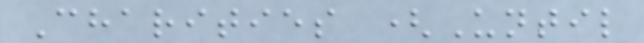Charities (Until
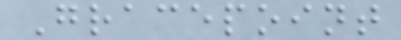Gracepoint
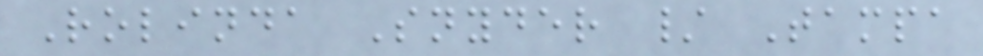Rolinda Snyder / Tampa
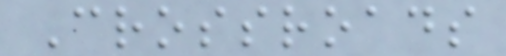Crossroads
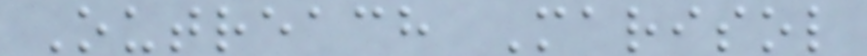Outreach Marisol
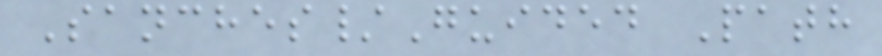Sanches/Guided Path
